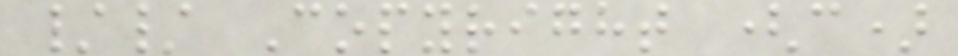// Copyright (c)
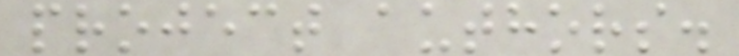project authors.
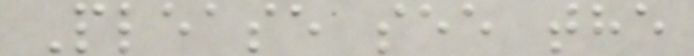Please see the
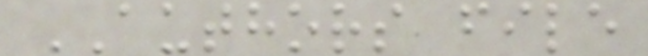AUTHORS file
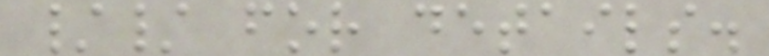// for details.
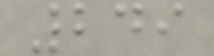249
